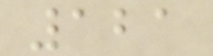121
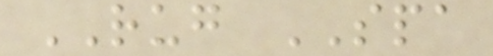RUG SPA
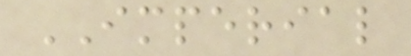IMPERIAL
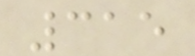315
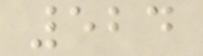524
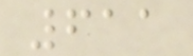611
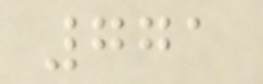771
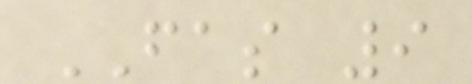FAS 9
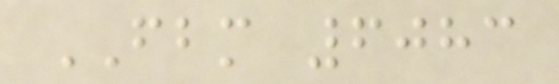FBM 6083
